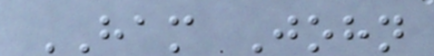HAM John
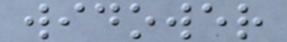widower
